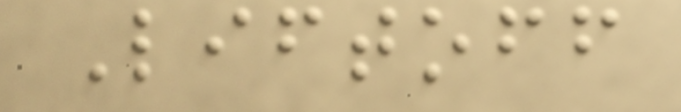Liftoff
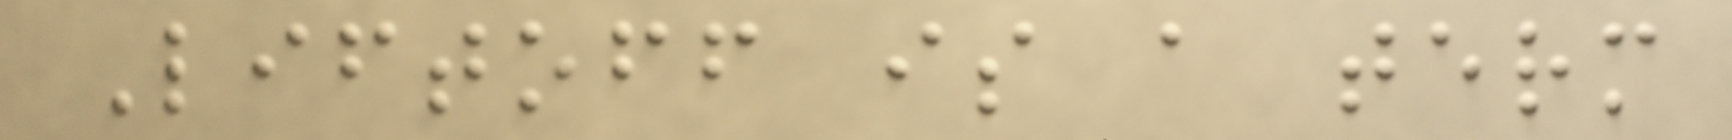Liftoff is a term
